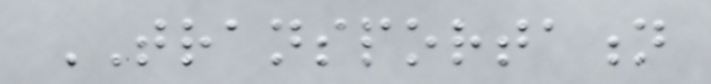TRANSPORTATION
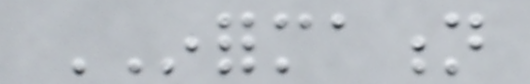INFORMATION
